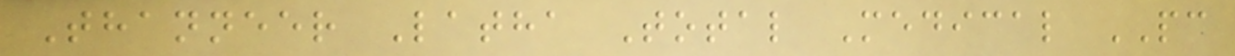Thanneer Latha Total Medical PC
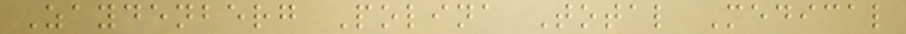Zaydenberg Polina Total Medical
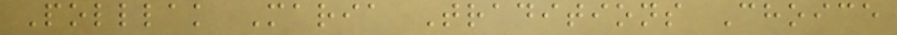Polllak Maria Traditions Choice
